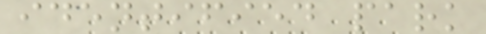identified park
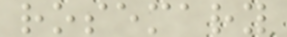rosemary
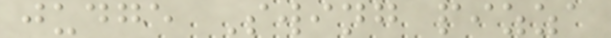judge Swing pizza
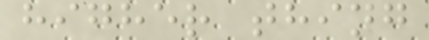higher thing
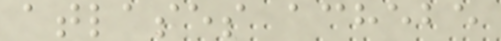atlases achebe
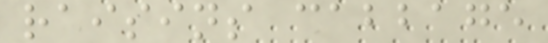raisins cabbage
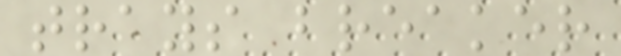trays breaker
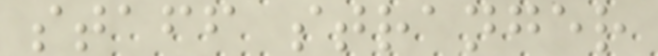staff stranger
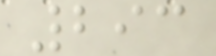293
